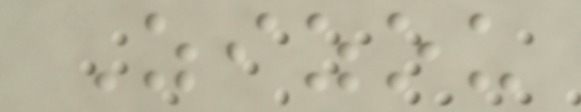Zizou
